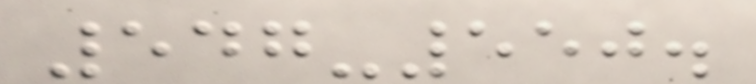547-550.
